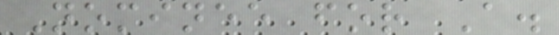Nominee for A.
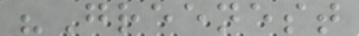"Greenest
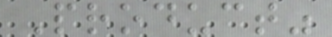Product"
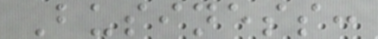Business:
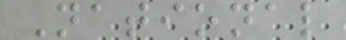National
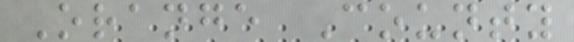Orange County
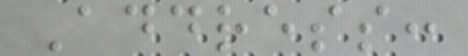Address:
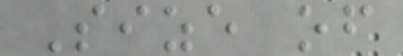Size of
